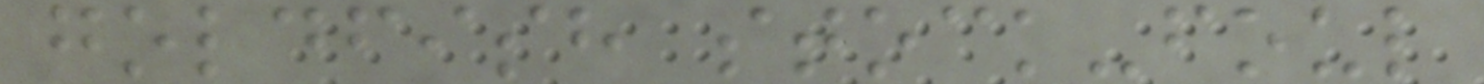goldfish stock-foul
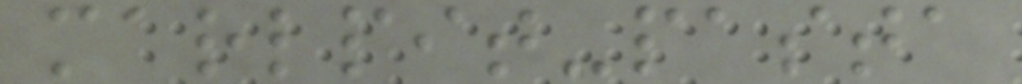marlpit-pasta
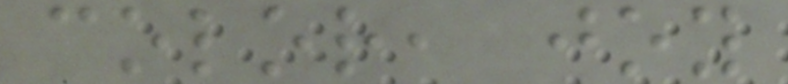color, joy
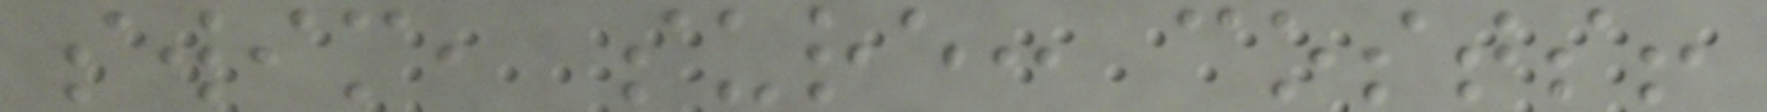swim, sure: costs!
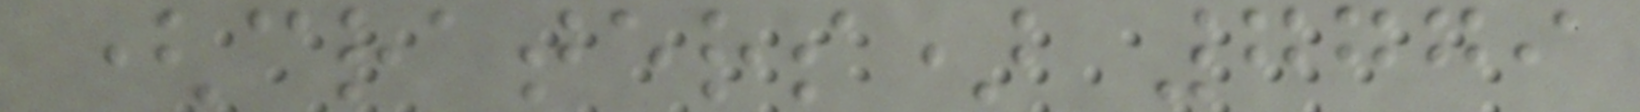(craters) 7779
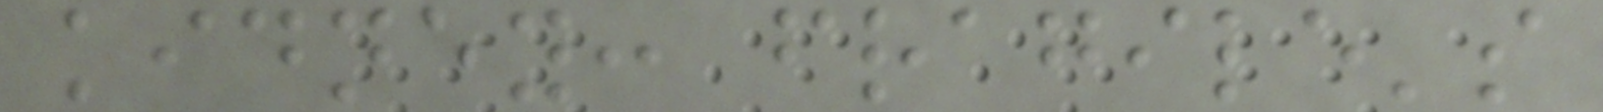kidney: fragile's
